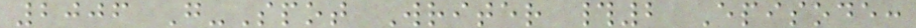2006 G-Spot Writer #2 Episode:
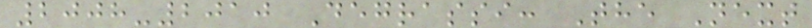2008-2010 Degrassi: The Next
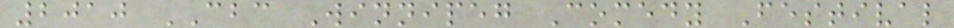2010 CBC Winnipeg Comedy Festival
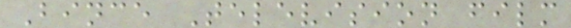Bince Television film
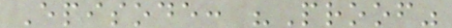Episode: "Proof"
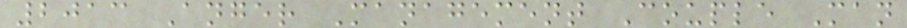2013 Anger Management Couple Man
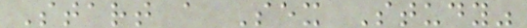Start a Sex Study"
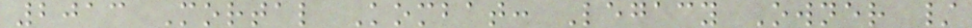2013 Mortal Kombat: Legacy Owner /
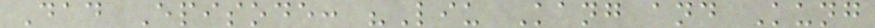Dad Episode: "Liu Kang and Kung
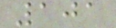101
